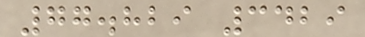77.829 3429
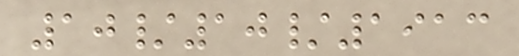10/10/1913
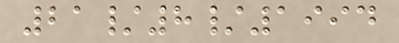21/8/1994
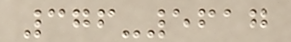376-5617
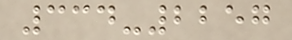334-2257
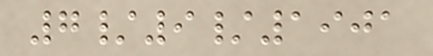7/9/1901
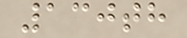130th
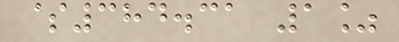$384.31 1%
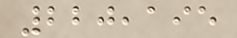220,195
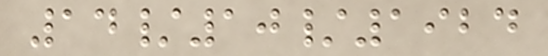14/10/1924
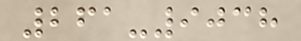261-9038
